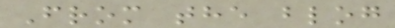From the blog
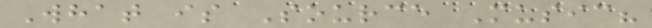What is Source Music?
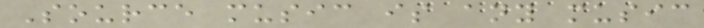Source music is any music
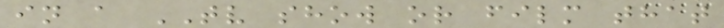in a TV show or film that
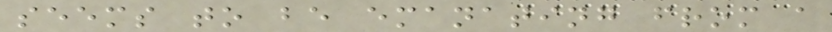seems to be emanating from a
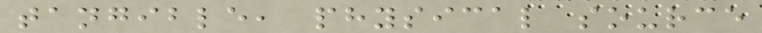tangible, physical source
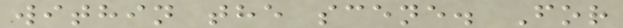within the scene. For
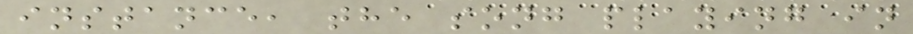instance, the song playing in
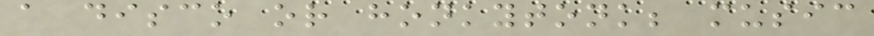a disco or honkytonk; music
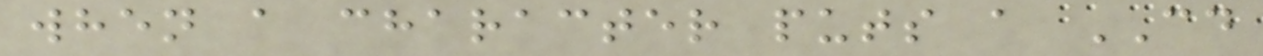when a character puts a CD
